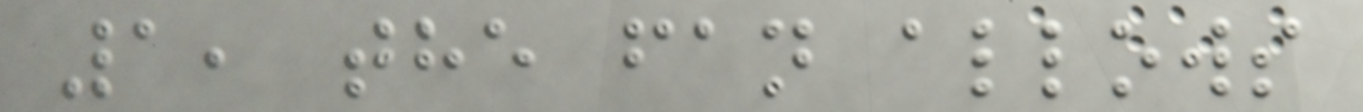1, the fan allows
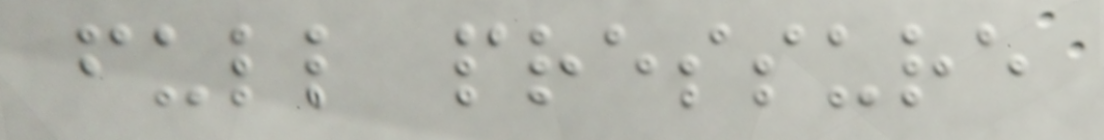full pressure
